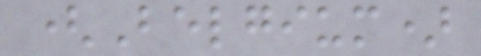(Belgium)
